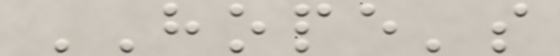HOPE's
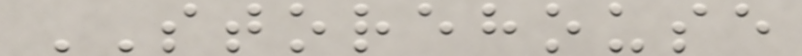STOREHOUSE
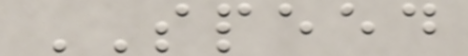SPEED
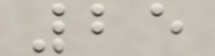25
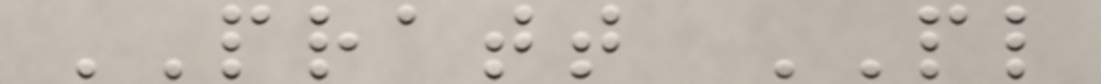PRATT PL
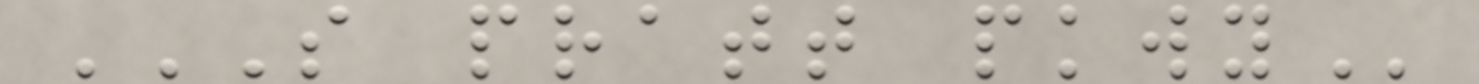S PRATT PKWY
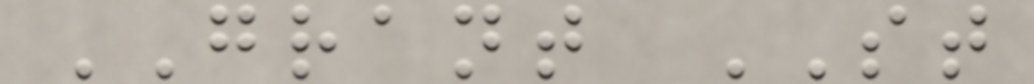GRANT ST
